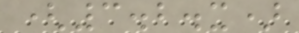(3.2.x)
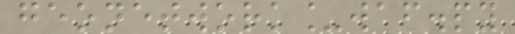geonetwork_waf.py
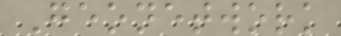Geonetwork
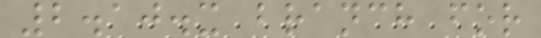2.10.x branch for
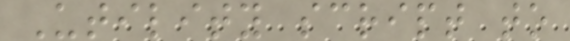Utility script to
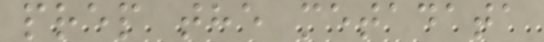prep the metadata
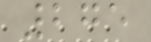275
